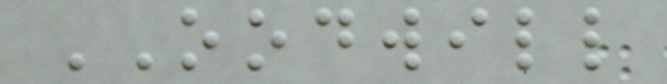OODWILL
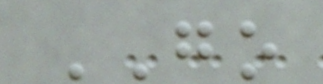GO
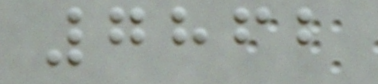7862
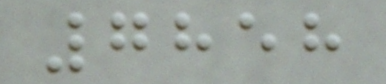7858
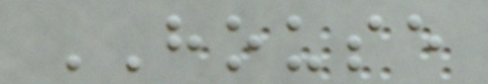HOUSE
